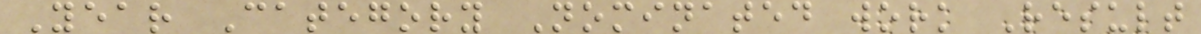Year Category Nominated work Result
